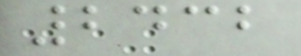2432
